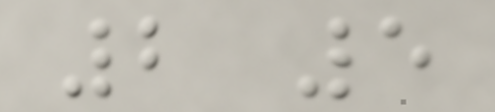2 5
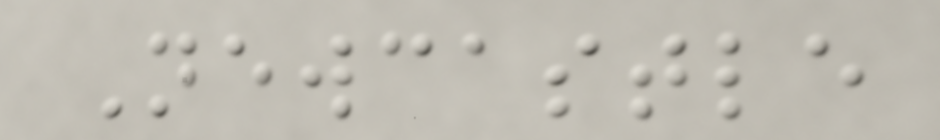Newcastle
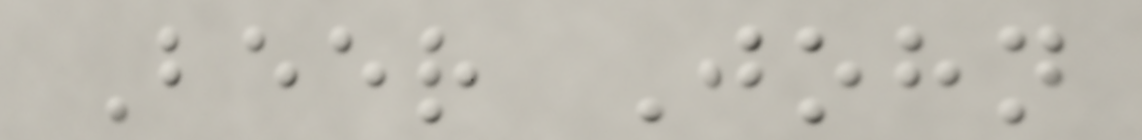Beer John
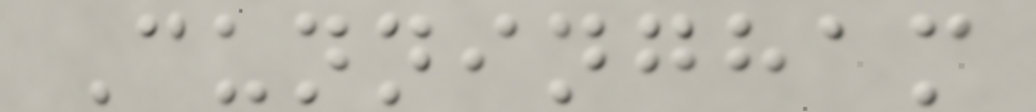Cunningham
